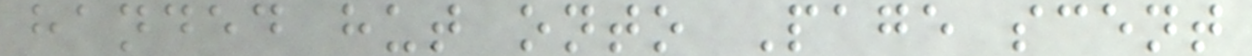handed hut onto Page scent
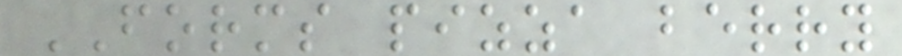FORMS pizza berry
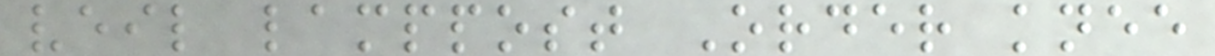veil lamppost Order knee
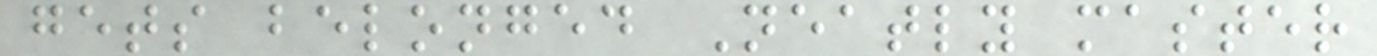gets belonged Neatly master
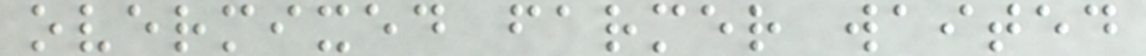overmixed farmer waited
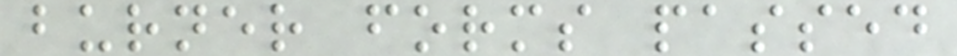burner forms passed
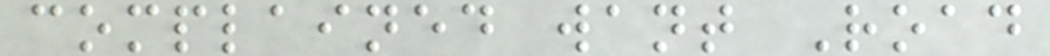complained want Road
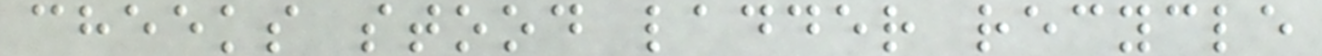cheeks stood ladder recycle
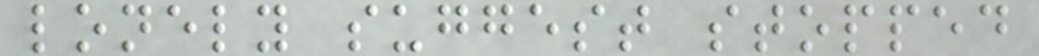lonely suggest stopped
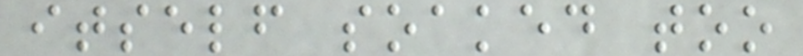itself soaked too
